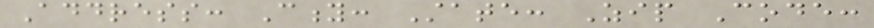Address: City: State: Zip Code:
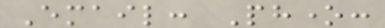Email: Phone:
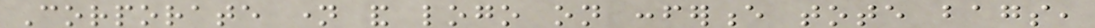Corporate name and logo on conference tote bags,
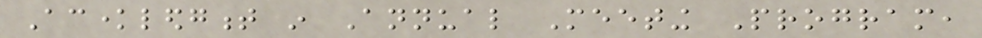Acknowledgment in Annual Meeting Program,
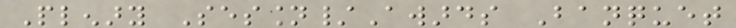Plenary Session/Awards Banquet
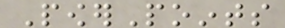PowerPoints
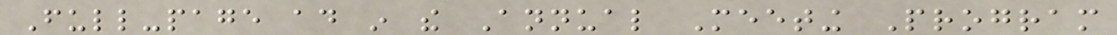Full-page ad in the Annual Meeting Program
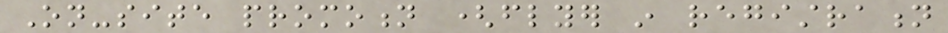On-site promotion (flyer in registration
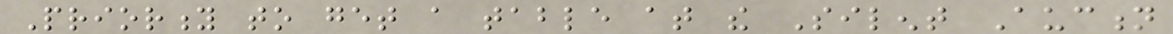Priority to get a table at the Silent Auction
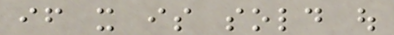if it is sold out
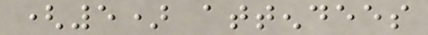(5) attendees
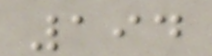194
